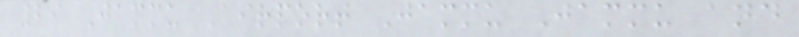29 Jammu Airport Jammu Jammu and
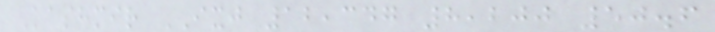Kashmir IXJ 12,347 8,200 50.6
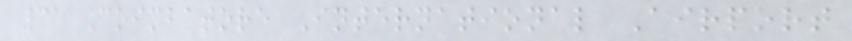31 Coimbatore International Airport
